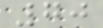70
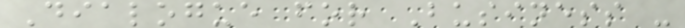Dialogue for Business -
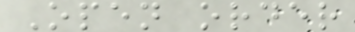Open order
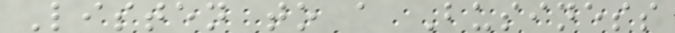Listen to a Business
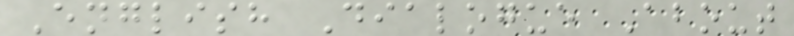English Dialogue About
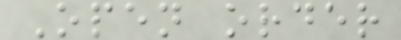Open order
